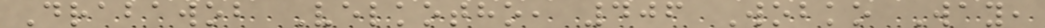Drabawob Velkotho, 406 Wobko Way,
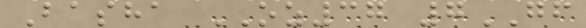Basha OZ37 7GF
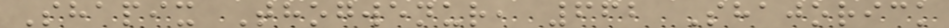Shapix Thogwenur, 662 Shajorick
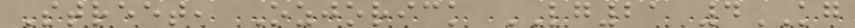Street, Ozjorick LG21 4KG
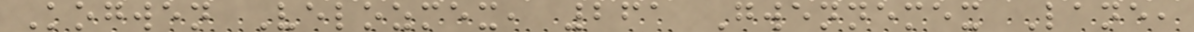Kogwen Velozmex, 261 Gwennemex Lane,
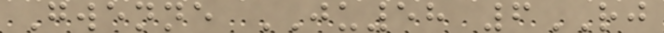Gwenne JU58 6RJ
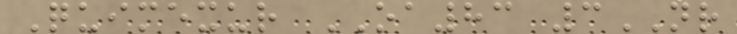Quimexur OA83 3NR
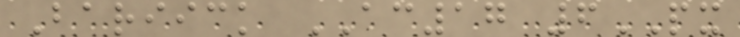Bariick AC17 6PX
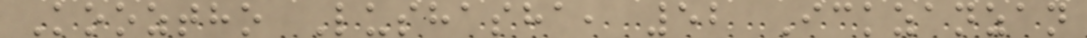Kooztho Lushasha, 52 Ickzanzan
